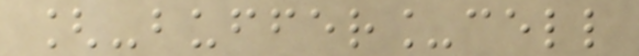[-buffer_cell
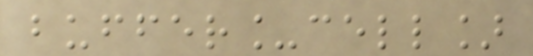buffer_cell]
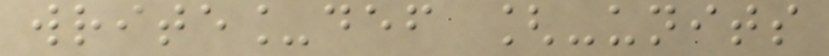write_def [-units
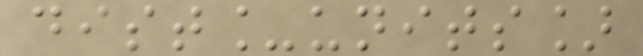dist_units]
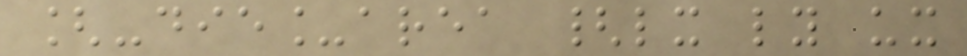[-die_area {lx ly ux
